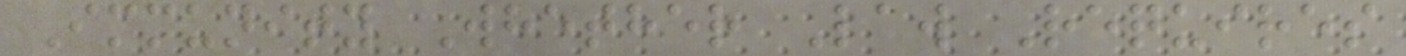Immunity Whether Law Requires
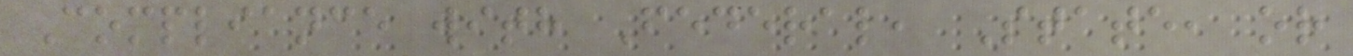Compliance with Federal, State, or
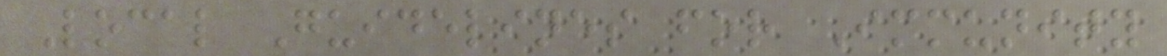Local Guidelines for Immunity
